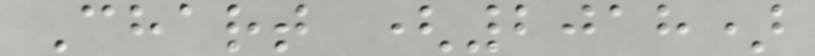Chart (2018)
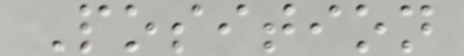Position
